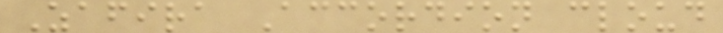Zafira Accordion cloud
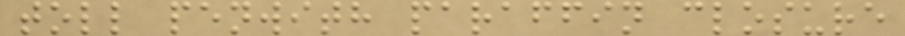toll penwith paraffin closure
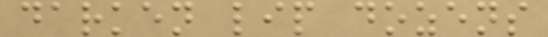darken lip dozens
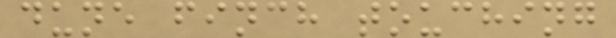dune finch touching
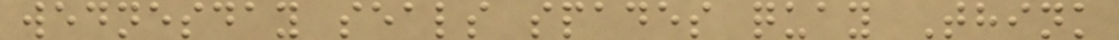wednesday seals spades quay Think
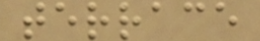terrace
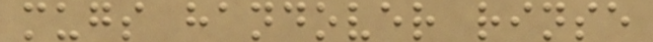mugs handover rinse
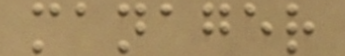manager
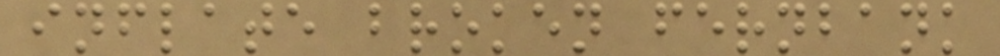inflate broken fernbank
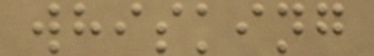whisking
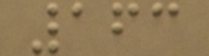163
